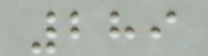289
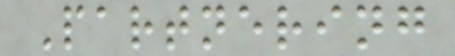Partnering
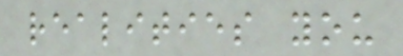realities you
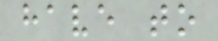have to
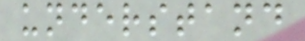understand
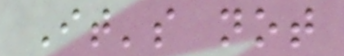It's not
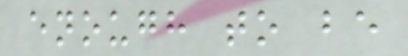enough to be
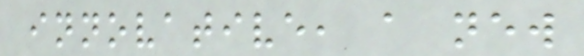innovative, a new
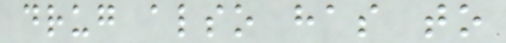drug also has to
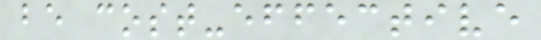be cost-effective
